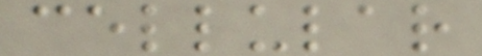cellular
